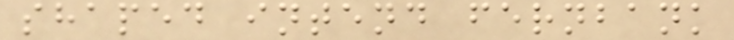shaped intend fernbank
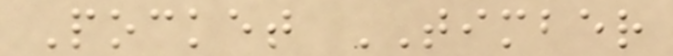Pocket TIMBER
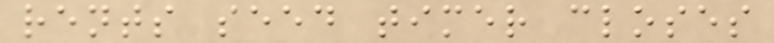rents seed timer closes
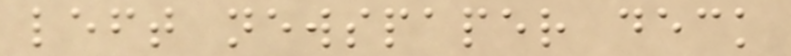left newspaper deck
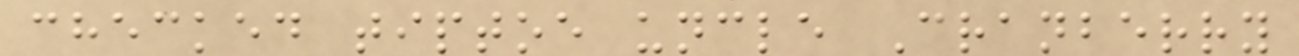checked tiptoe uncle Cranberry
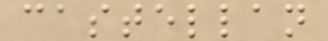castellan
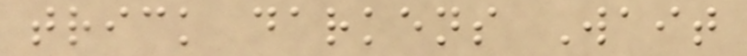trick darkens Wait
